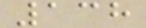138
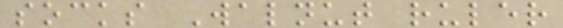socks Walnut ruler
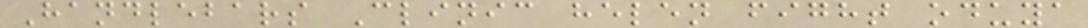Handlebars Clinic helen fight oduya
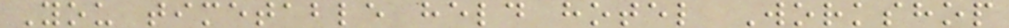You timetable held hotel Workshop
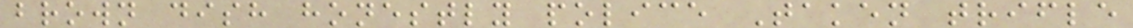brown dish honestly police Taken trifle
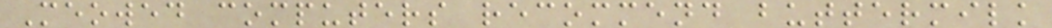Meowed computers recommend buttermilk
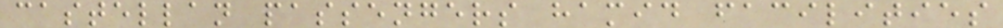castellan passengers hamid facilities
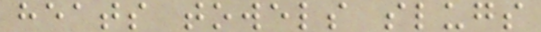heats towels slugs
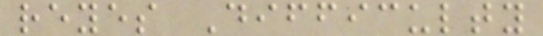reyes Difficulty
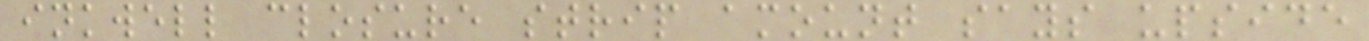inkwell closure strip amount says upside
